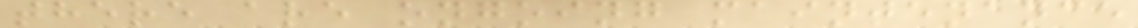there are ongoing maintenance
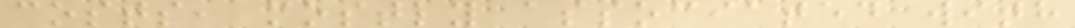costs, mostly associated with
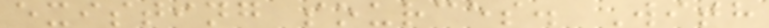existing sources. With
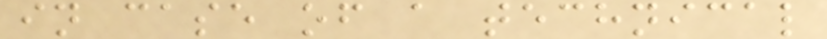in case of a technical
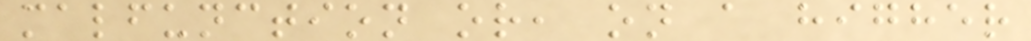malfunction or, on a higher
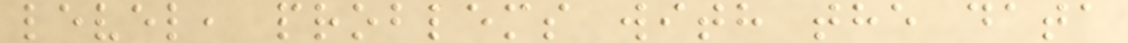level, problems with the data
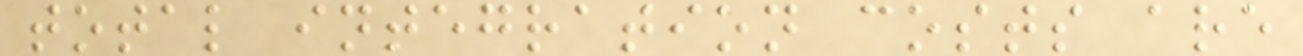total integration costs are
